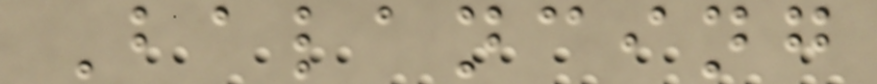Balancing
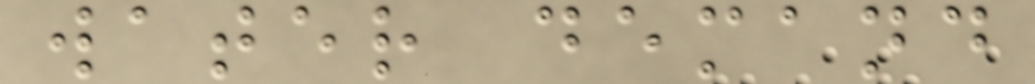water demand
